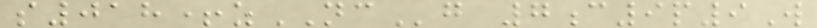s018+zNCg 7c9p9W
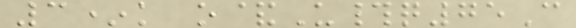3*k o&U#q75C
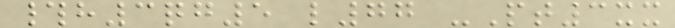#h3qg5 l77 -Pt3xx
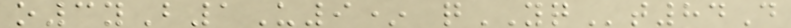o3yB1U9* qYQt84D
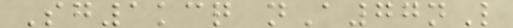Sg1kcq nA77nL
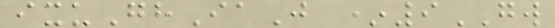ixuGhIaJ *9GW
